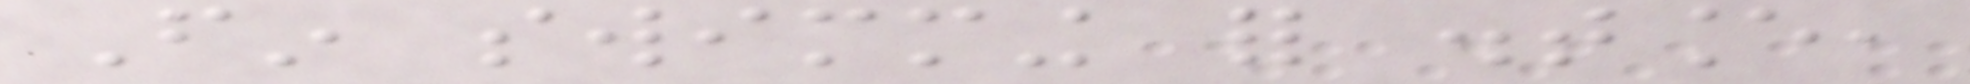Fin swimming for distance,
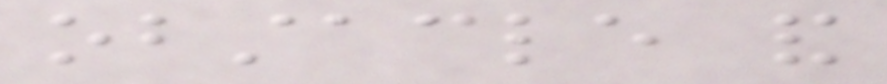obstacle and
